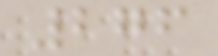276
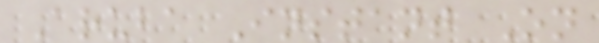Aruba Instant On
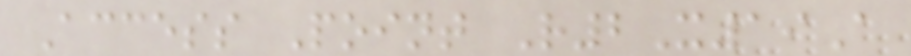Access Point R2X19A
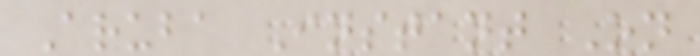Aruba Instant On
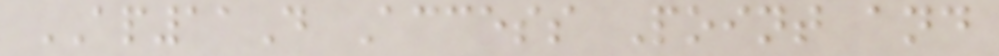AP11D Access Point and
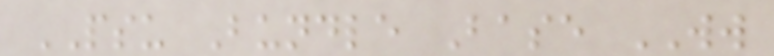PSU Bundle Base WW
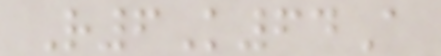R6K64A
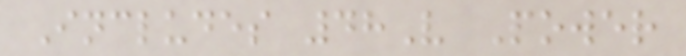Includes 48V Power
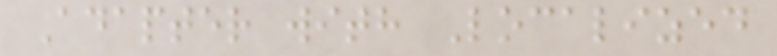Adapter with Localized
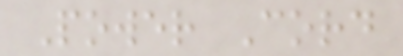Power Cord
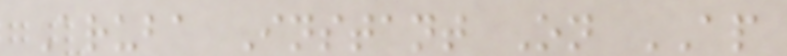Aruba Instant On AP
